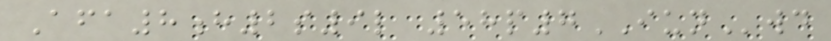Afa8h2s9l 58p7IUNwd
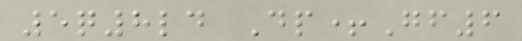5q8ld Dp+Gf6
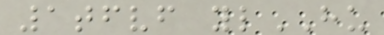1tfvf ylHU
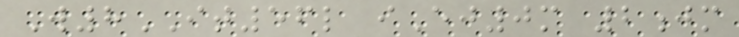W8IT56l iEj0m 2jm
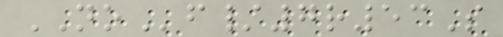NOf/7r53S
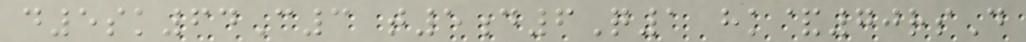d5sk64C3 t5d6Q1 hk&70rsD
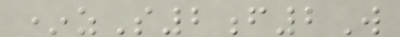*zS2f2W
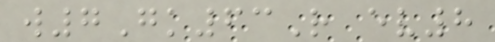w7Gk63R ev8
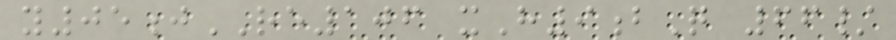y05jRE106 xH9bQ 66/
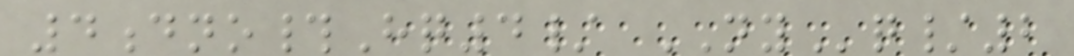4dno#Hq4/ NYq/2
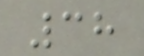38
